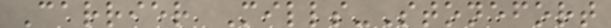Carrier Mills-Stonefort
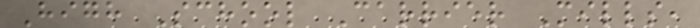High School Carrier Mills,
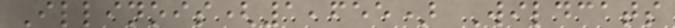Illinois(1,655) Wildcats
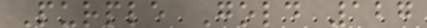Purple Gold 127
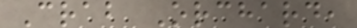Crab Orchard,
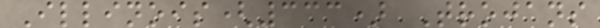Illinois(333) Trojans
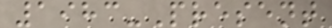1983-Present
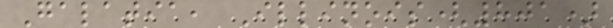Galatia, Illinois(801)
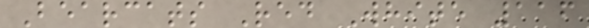Bearcats Red White 116
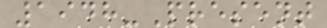1948-Present
